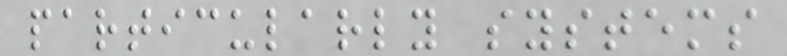particularly systems
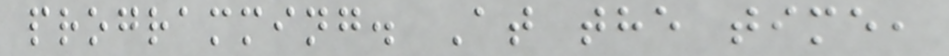programming. At the time,
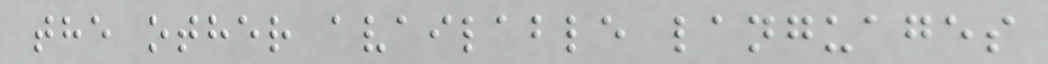the other available languages
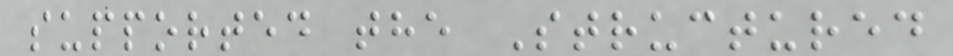supported the Structured
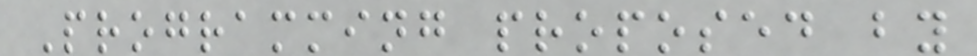Programming proposed by
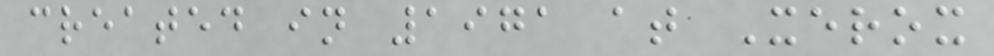created in 1971 at Xerox
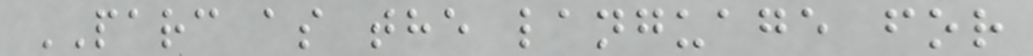PARC as the language for
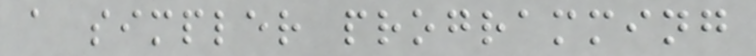a simpler programming
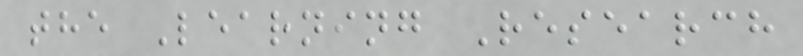the Learning Research
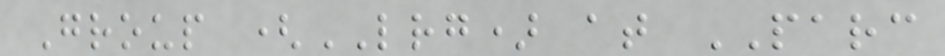Group (LRG) at PARC
